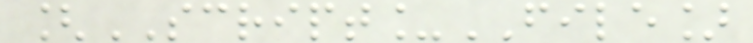[SCRIPT_FILE]
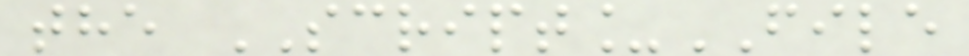the SCRIPT_FILE
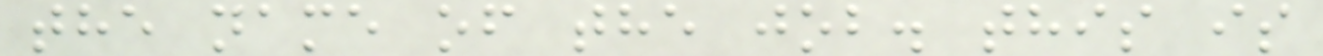the name of the job. this is
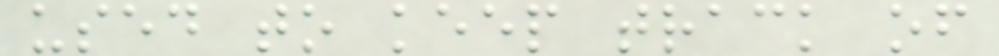used to keep track of
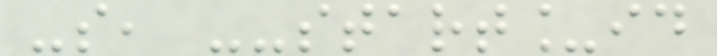-s, --start_id
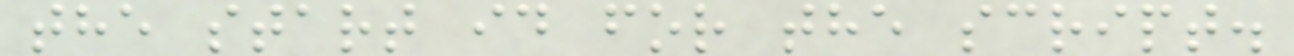the start id for the script.
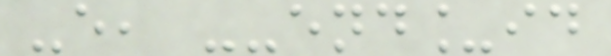-e, --end_id
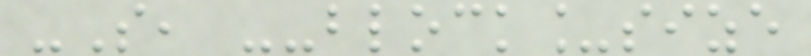-S, --block_size
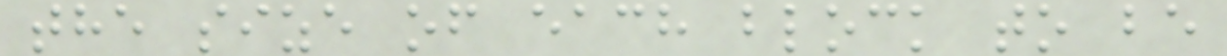the size of each block to be
